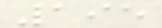195
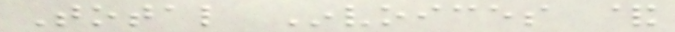Total Invoices &
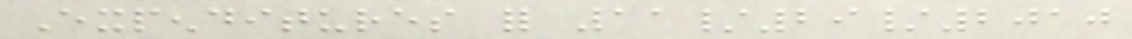Expenditures for 11/29/2010
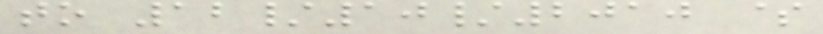to 12/10/2010 $
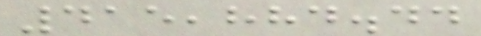415,884.44
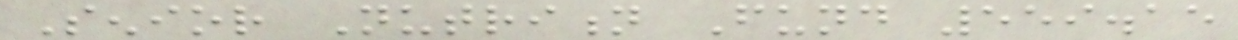Senior Nutrition Fund 559.15
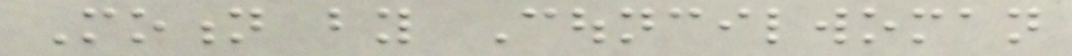Motion by Councilwoman
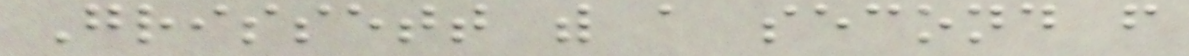Grissett with a second from
